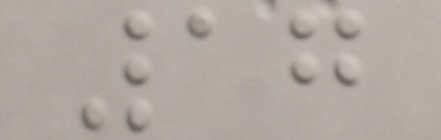17
